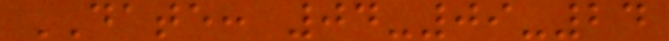DATE: 04-09-24
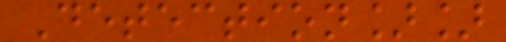Detection]]
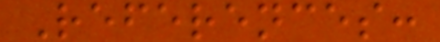References:
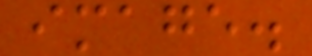image.
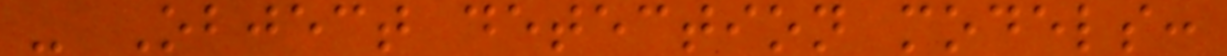- Object detection models:
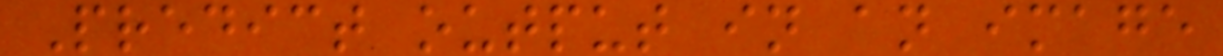Predict output in an image
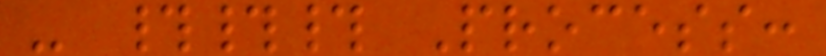- ### Process:
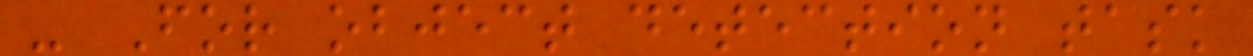- For object detection task
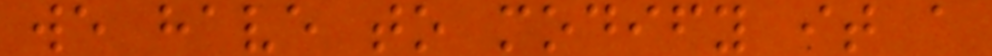we have to modify it a
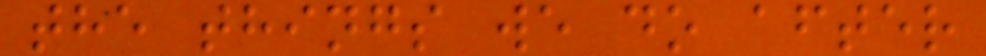the things we do after
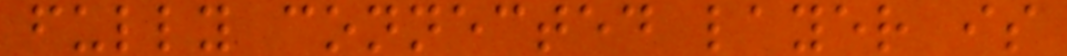fully connected layer is
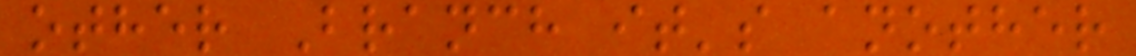other Branch it's another
